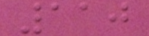110
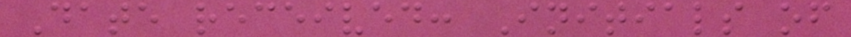Date received: Initials of
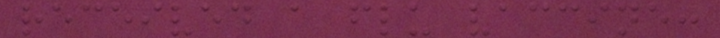received a flu vaccine:
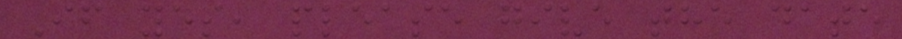If yes, please give the date
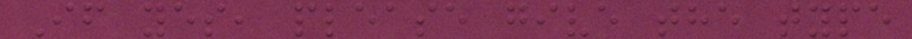If yes, please give the type
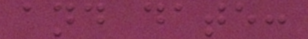and date:
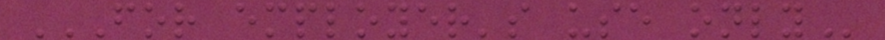FOR EMPLOYER'S USE ONLY
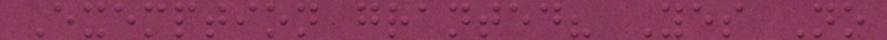Exemption granted? Yes No
